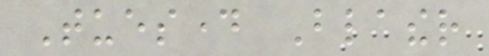Tuesday Blather
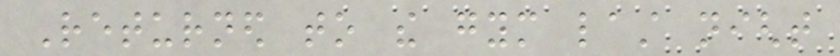Returned to the gym last night
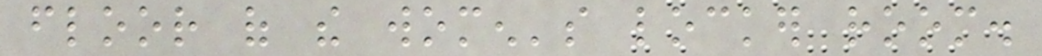floor of the women's locker room.
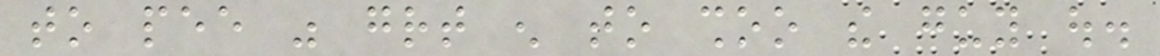to pee was great enough to shoo the guy out.
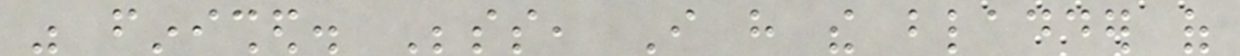was finished. Besides, I have the bladder of
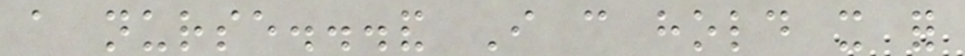a nurse...and I can hold it for
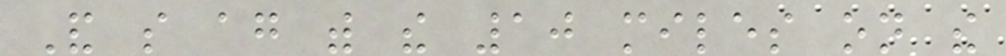And so again with the 10 miles on the
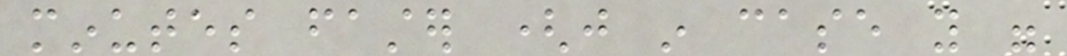minutes faster (just in case you were
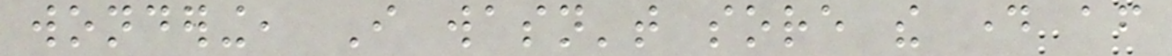wondering, I wasn't sore the day after
